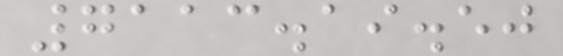7113.19.50
